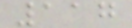117
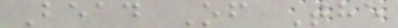Bead Of The
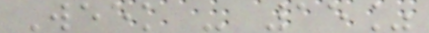Week - 15%
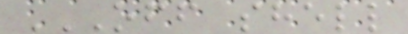OFF SHELL
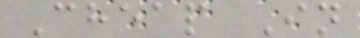Cheap In
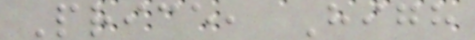Price, High
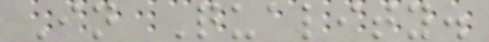In Quality.
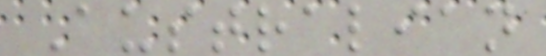Australian
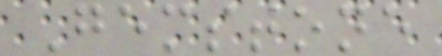Gemstone
